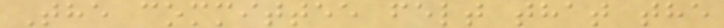The committee felt that the
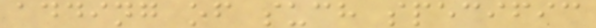adding of such specific
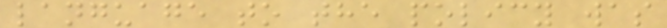language to the policy was
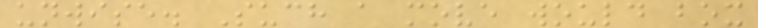unwise. Such a move would box
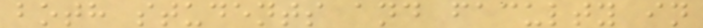both students and faculty in
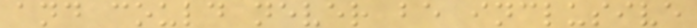and could never be inclusive
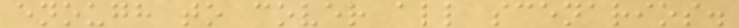enough to cover all scenarios.
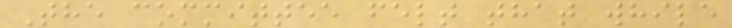The committee felt that while
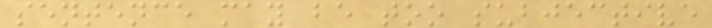sentence may be too subjective
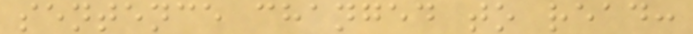sentence changed to read:
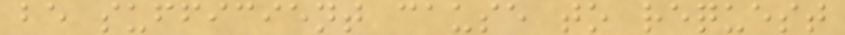be sufficient cause to request
